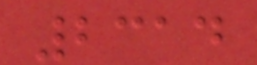2314
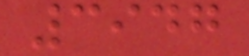3947
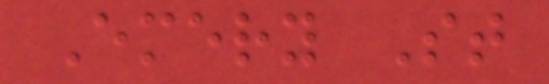Emery St
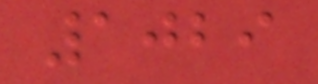1029
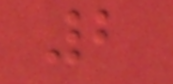2
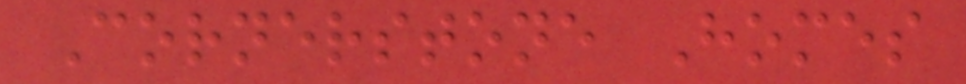Cornerstone Homes
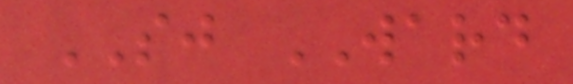SJ WARD
